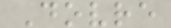Dovre
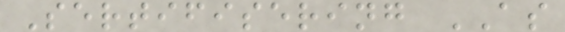Sertifisering AS
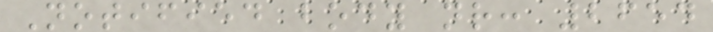Notified body nr: 2654
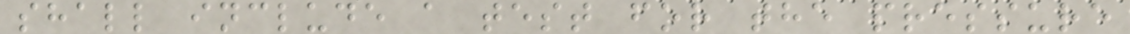shall include a test for the pressure
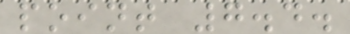point 7.4.
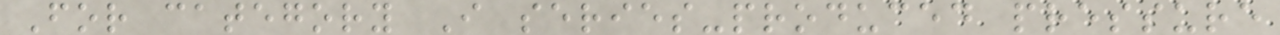For category I series-produced pressure
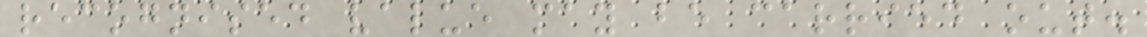recognised value may be carried out.
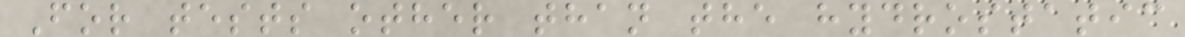For tests other than the hydrostatic
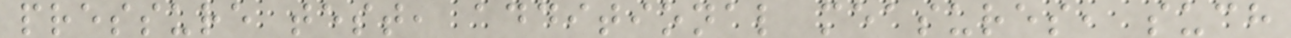pressure test, additional measures, such
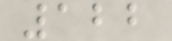122
